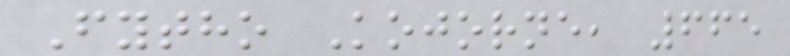Fytho Kojorne, 665
